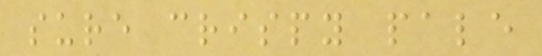sure crispy pale
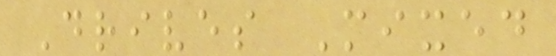Drives Mixed
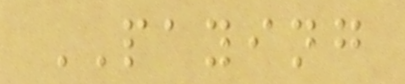PAYING
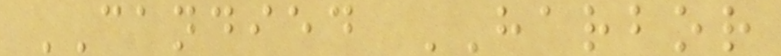CANDIED HARBOR
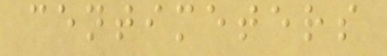centimeters
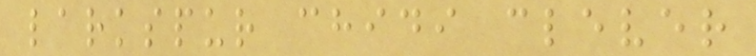larkspur chidi clever
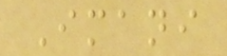Imani
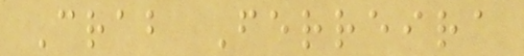Crab Ferreira
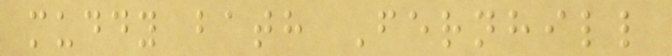muddy bath Fernhill
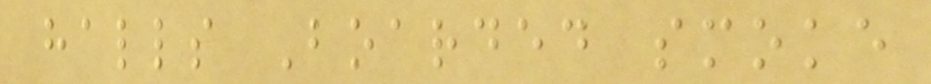halls Boarded smoke
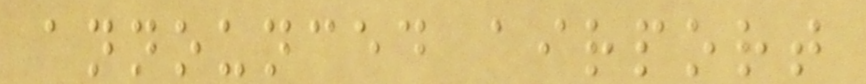announced airport
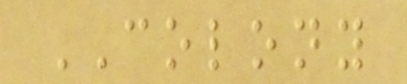COLONY
